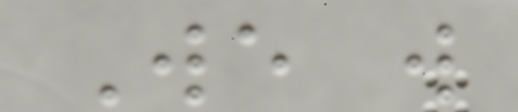We will
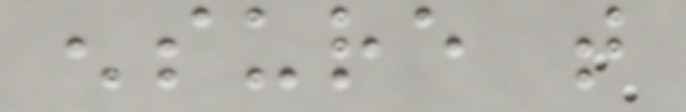ensure that
